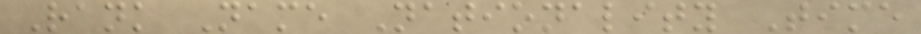Rank Name Nationality Time
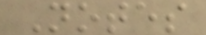Notes
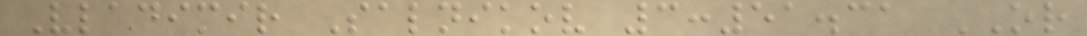Vladimir Salnikov 3:51.31 OR
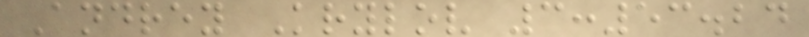Andrey Krylov 3:53.24
